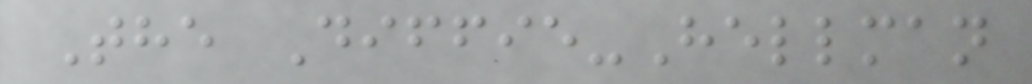The Diffie-Hellman
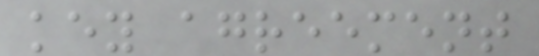key agreement
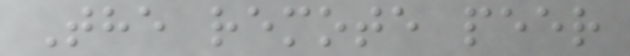The remote peer
